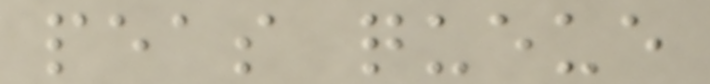peas queue
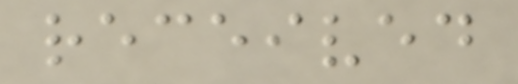received
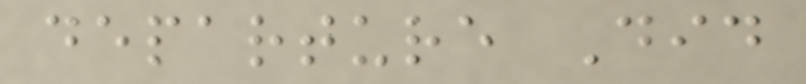departure Did
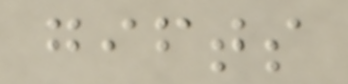gifts
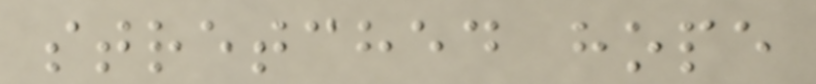stretched hope
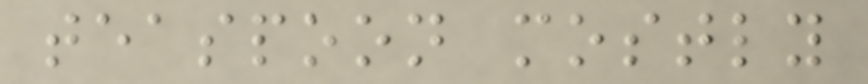teaspoon mostly
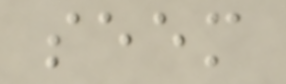seem
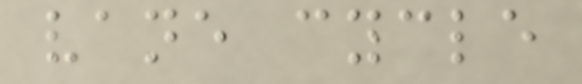vane cycle
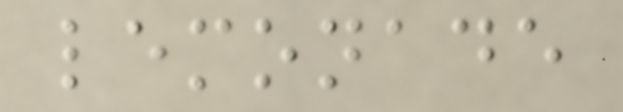lemonade
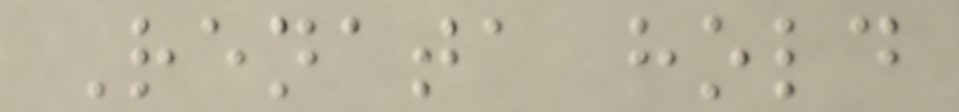Renata hold
